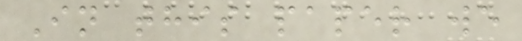In this paper we
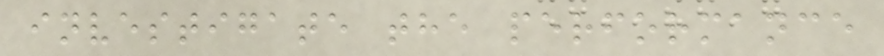investigate the performance
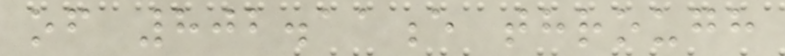of 802.11e through
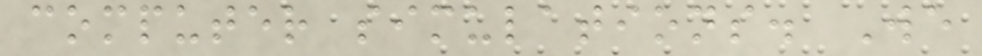computer simulations. We
